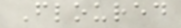Floured
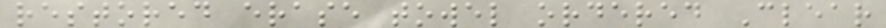restored erase towel ordered Clear
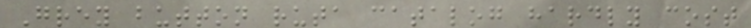Grey button ruta catalog hardly cost
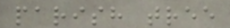parish tree
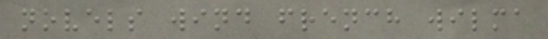novels wind french wilma
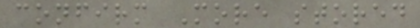confirm More stored
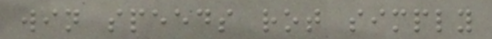win speeds rot simply
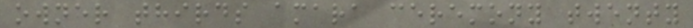owner thirds amara ceremony twenty
